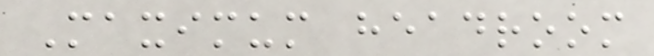Maximum headroom
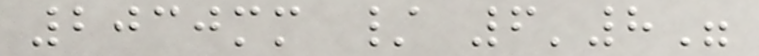2030mm / 6'8"
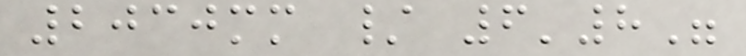2030mm / 6'8"
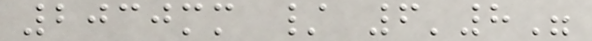2030mm / 6'8"
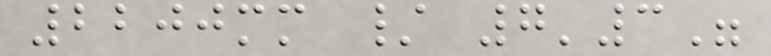2200mm / 7'3"
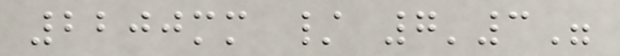2200mm / 7'3"
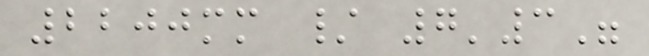2200mm / 7'3"
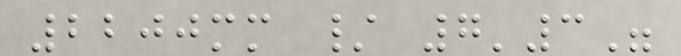2200mm / 7'3"
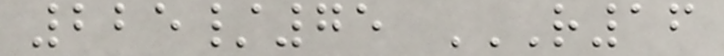225/75 R16
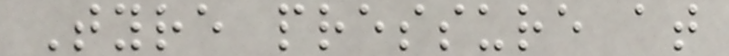Tyre pressure at
